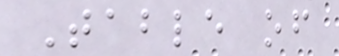Table of
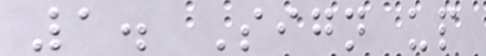1. Sign up
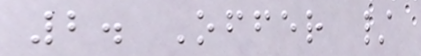2. Offer /
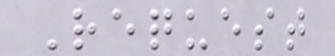Request
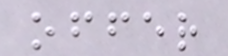offer
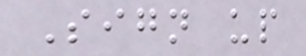Sign up
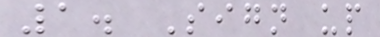1. Sign up
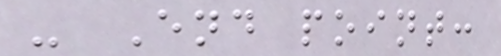- End point:
